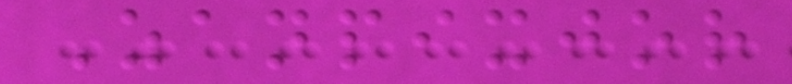Zanpixjor
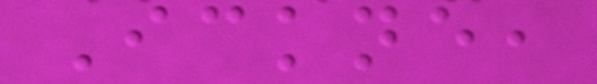Ickne,
